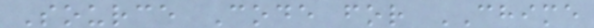Source Code for CHIME
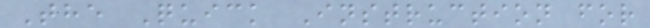The Quick Instruction for
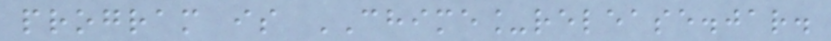program is CHIME_release.jar.
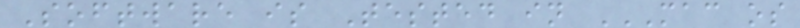Software is Tested in MAC OS
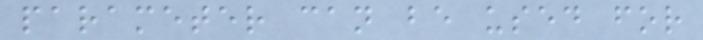parameter can be used for
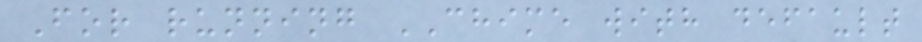For running CHIME with default
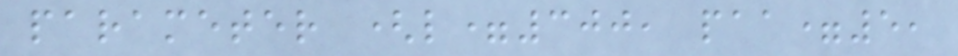parameter (l=300, paa=5,
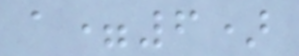a=6)
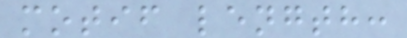motif length:
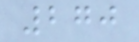270
